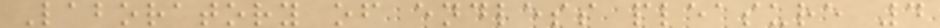Laboratory of endless pleasure 4
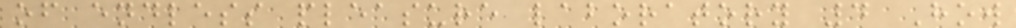of endless pleasure laboratory 4 How
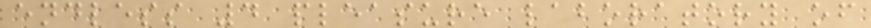endless 4 pleasure laboratory of
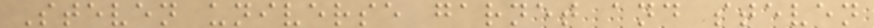Steven universe garnet and steven
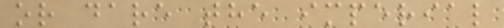or dare the imperial
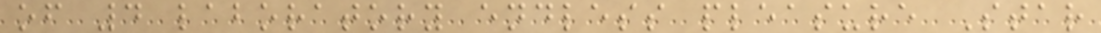of 4 laboratory endless pleasure Star
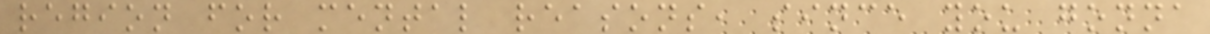region for mental reasons, since you gonna
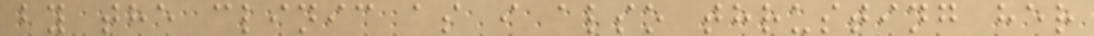by the clinic as i also thrusting her
